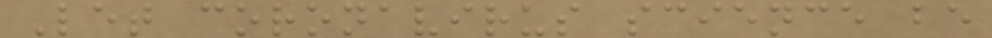Let coronavirus science be
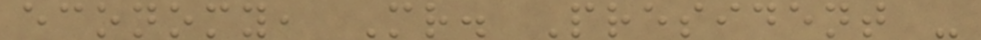economy, Mr. President -
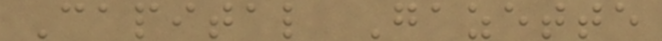Capital Gazette
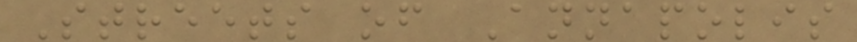Streets of Annapolis
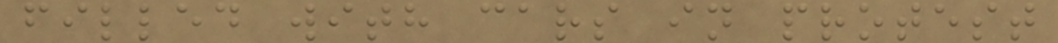filled with cars in protest
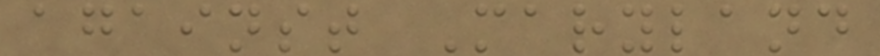against Maryland
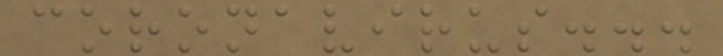coronavirus...
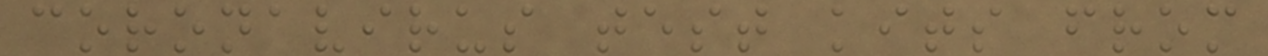coronavirus test kits from
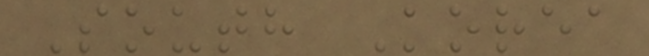South Korea
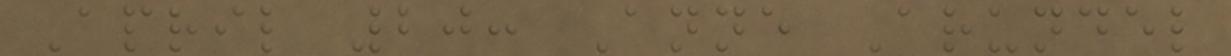April 20: Anne Arundel
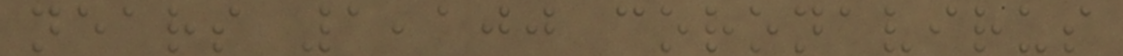nears 1,100 coronavirus
